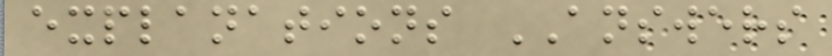explanations ANSWERS
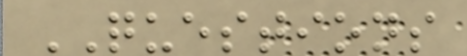QUESTIONS
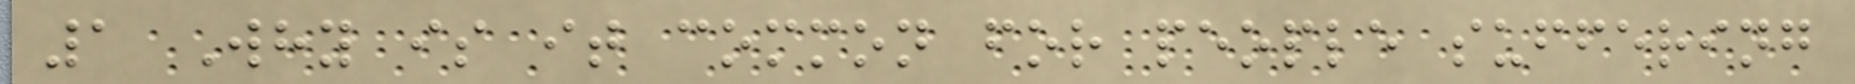1 Why is it common for people suffering
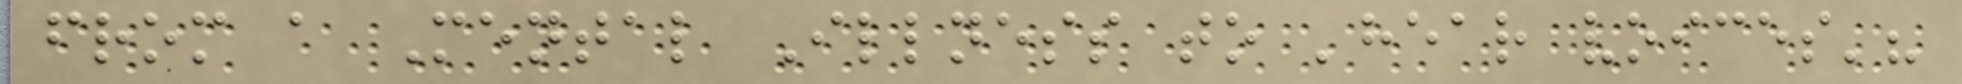from a Mental Illness to 'hear voices'?
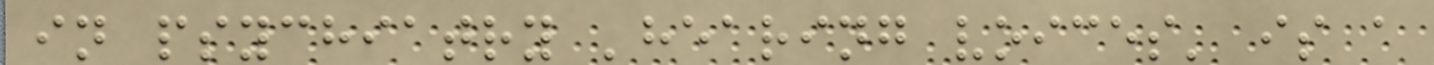in psychiatry 'hearing voices' is a
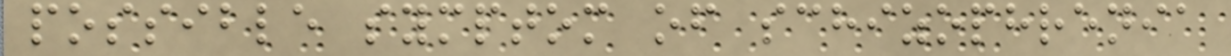possible symptom of schizophrenia
